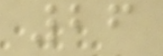26
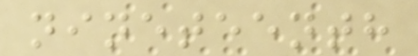nineteenth
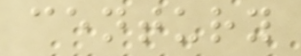century
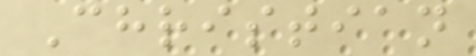Christian
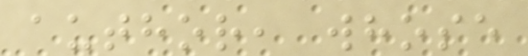author, whose
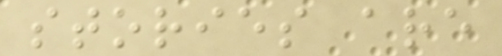stories are
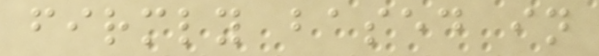firmly based in
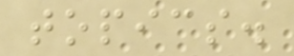topics.
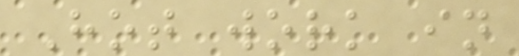Hot work in
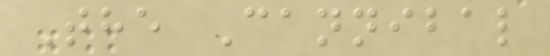The Cannibal
